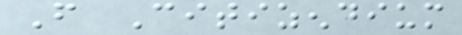From Citizendium
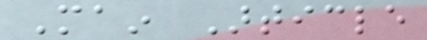Main Article
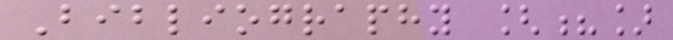Bibliography [?]
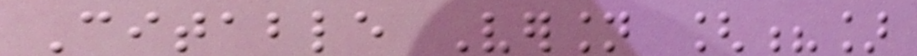Citable Version [?]
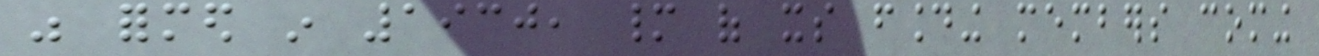was formed in 1930, many of its founding members coming
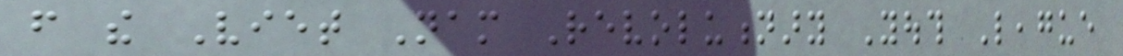from the Viet Nam Revolutionary Youth League
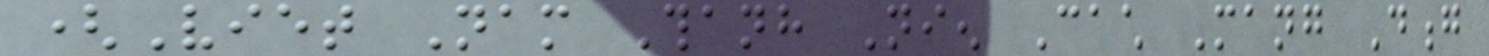(Viet Nam Thanh Nien Cach Mang Dong
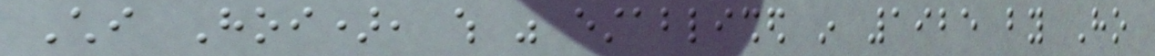Chi Hoi), which was established in 1925 by Ho
